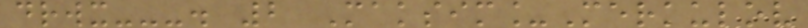drwx---. 2 Maksim_Merkulov
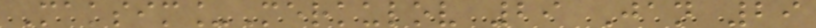Maksim_Merkulov 29 Jan 29
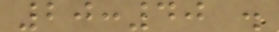20:40 .
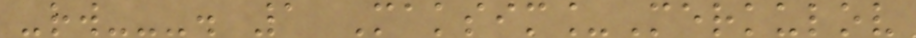-rw---. 1 Maksim_Merkulov
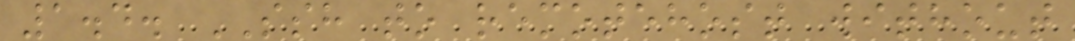1.4. SSH to remotehost without
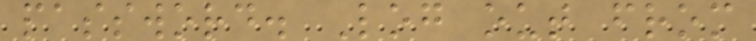password. Log out from
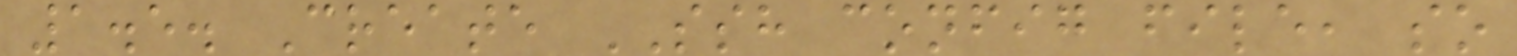1.5. Create SSH config file, so
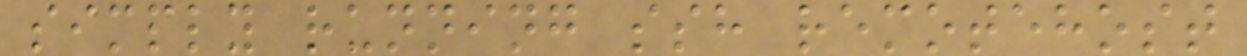simply running ssh remotehost
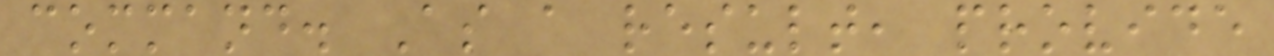command. As a result, provide
